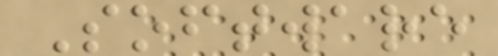Software
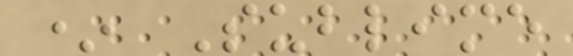* Sublime
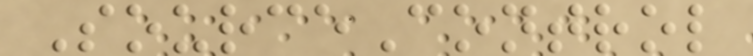SourceControl
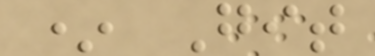* Git
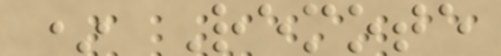* Remote
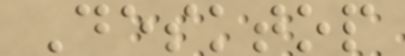Desktop
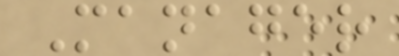Manager
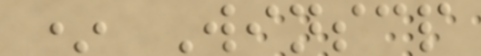* Winscp
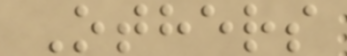Others
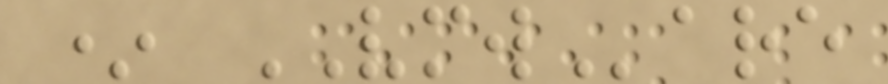* VMWare
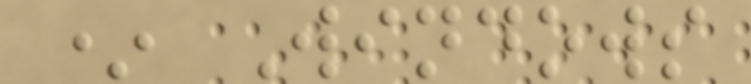* Windows
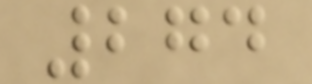274
